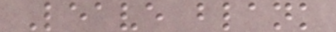Leave blank
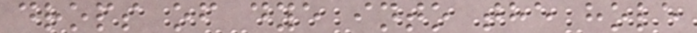drops of dye into the hole
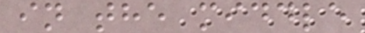in the middle
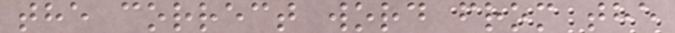the correct word from the
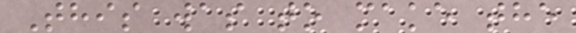This was to make the
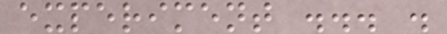experiment ... .
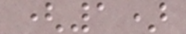(1)
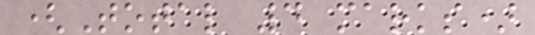(Total 4 marks)
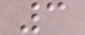3
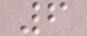6
